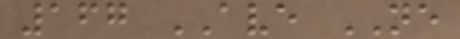167 AVE NE
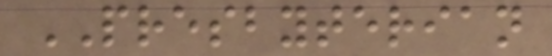PRESBYTERIAN
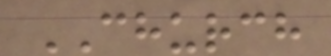CHURCH
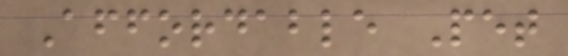Affordable Pet
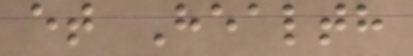et Health
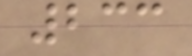233
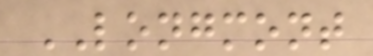LONGMONT
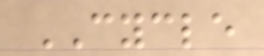CYCLE
